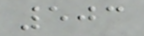503
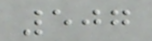507
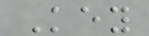Key
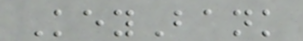KeyBank
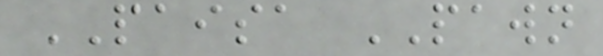PAISA PAWN
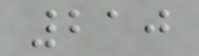210
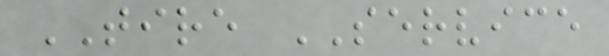TIRE SERVICE
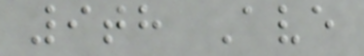9th Ave
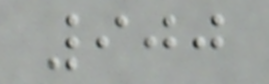900
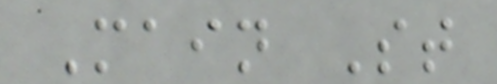Main St
